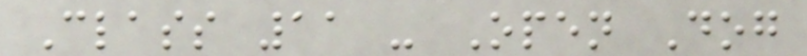Class 11 - Open Dog
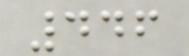446
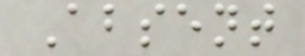Absent
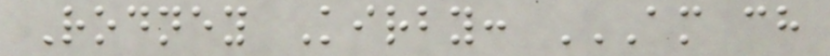Rodney Kirby: AM CH
